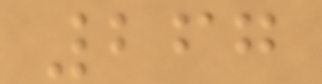267
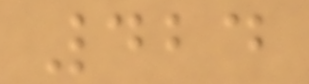424
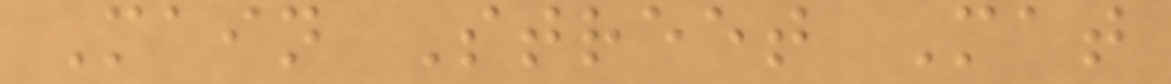Main Street Mat
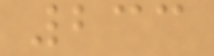233
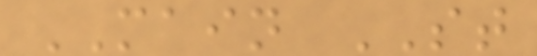MAIN ST
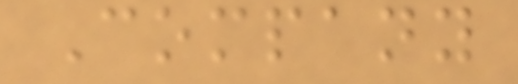Company
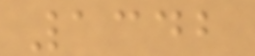1342
